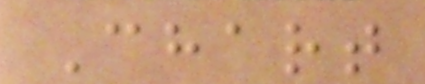Chart
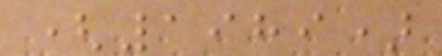(1989)
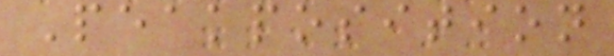Peakposition
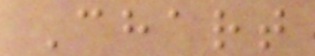Chart
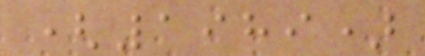(1989)
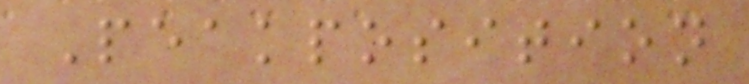Peakposition
